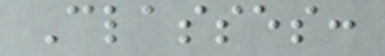Classes:
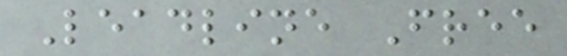Leadline Free
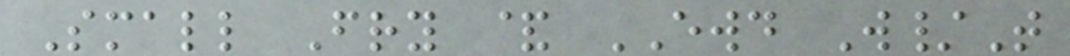Small Fry & EWD W/T
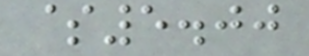$5.00
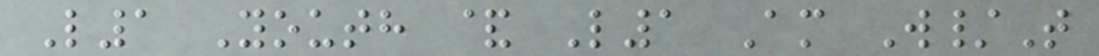L1 Youth & L1 Am W/T
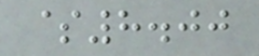$8.00
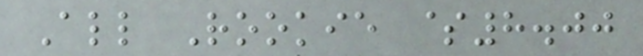All Rookie $8.00
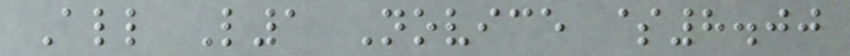All L1 Novice $8.00
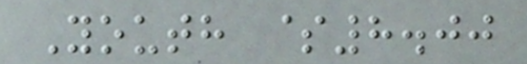Youth $8.00
